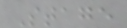Stage
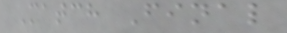Match Final
